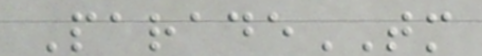ParadeTM
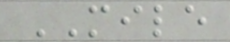MILE
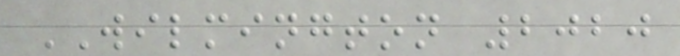WILMINGTON 2020
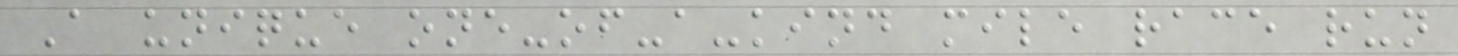A unique one-of-a-kind mile race run
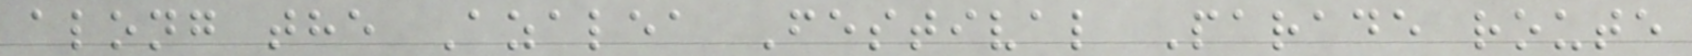along the Azalea Festival Parade route
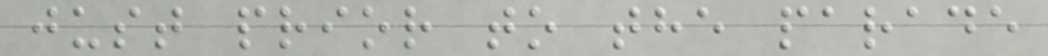just prior to the parade
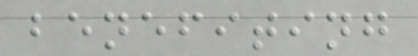benefiting
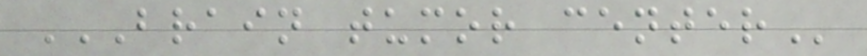BRAIN TUMOR CENTER
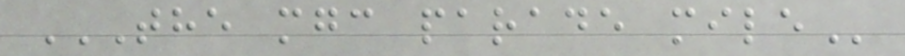THE MGC PARADE MILE
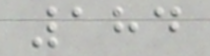184
